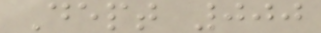Dept 000
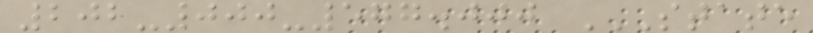202-000-577.000 STATE
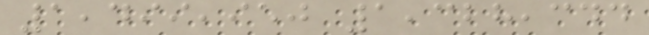1,499,950 1,328,344
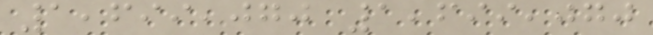1,699,070 1,699,070
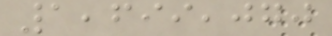1,699,070
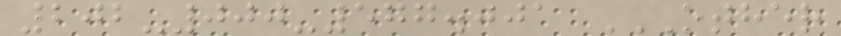202-000-577.001 OTHER
